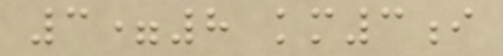3=8 km3i
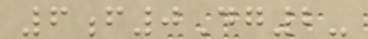6f0Dg2-
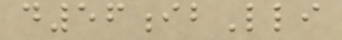d56ibLli
